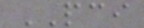PCI
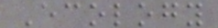Ecology
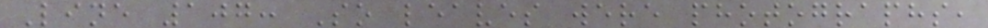Line 107: So leaves were photographs,
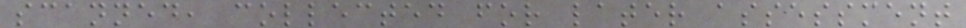scanned, collected for later assessment
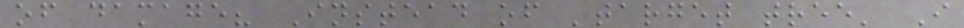of damage? Instead of 'target tree' I
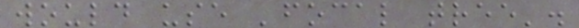would use 'focal tree'.
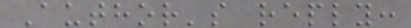Author's reply:
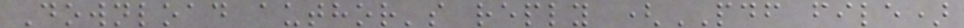Download author's reply (PDF file)
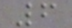6
